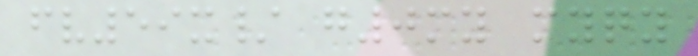fv59x/ g0my myqy
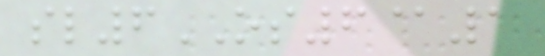sl6OS6@1
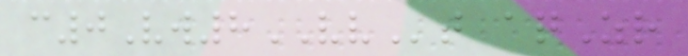c0Vw8VVt aqZr
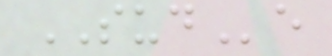SUDe
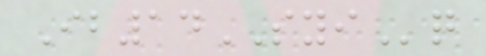Ib14SYIq
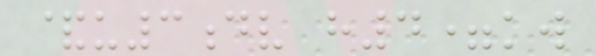&u3dv h4=kw
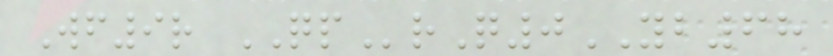Wf9r QPrQ0YB68
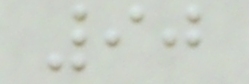90
